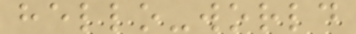hello-world
